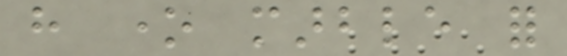have one marble for
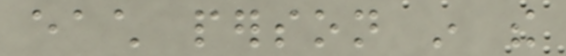each person in the
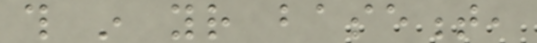this in your basement,
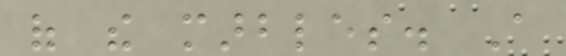of the marbles. A
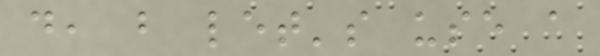do, but let's use a
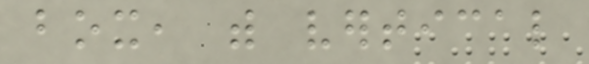box, with vertical
